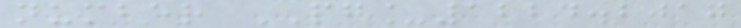number PG_1224.2017
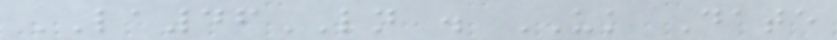LA46LN . UK Date
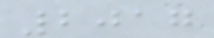2017
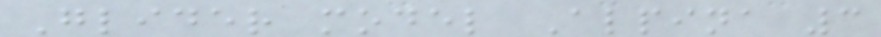Glider model Alpina 3
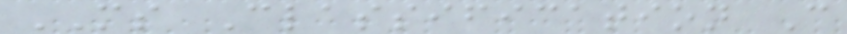MS Classification C
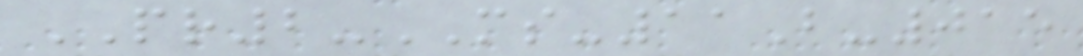PR2-MS-11B-015
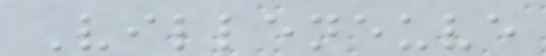Villeneuve
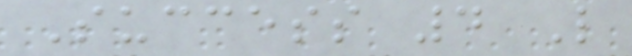Success 4 L
